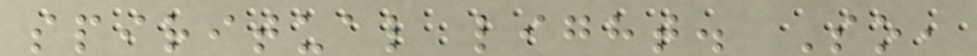spiritual light. So,
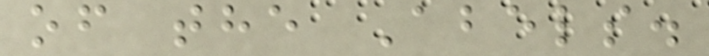of the Abels.
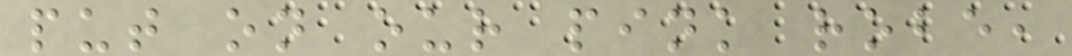put on our pink robe,
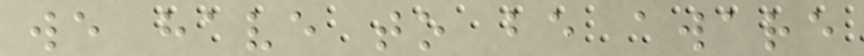we have to be aware
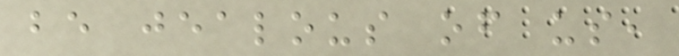be jealous of us,
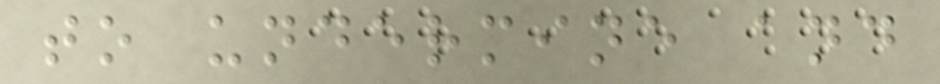to undermine and
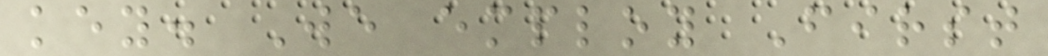key. We employ First
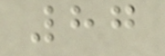87
